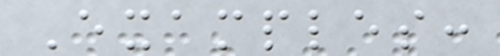Examples:
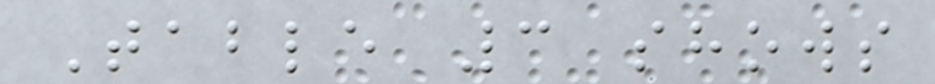Table 3 shows
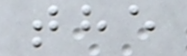the
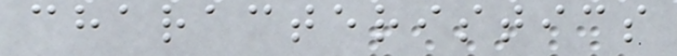characteristics
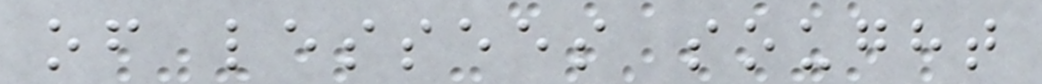of lessees sought
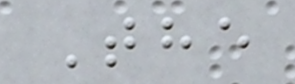The
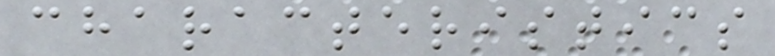characteristics
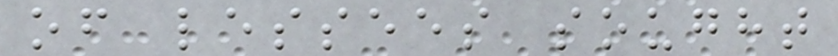of lessees sought
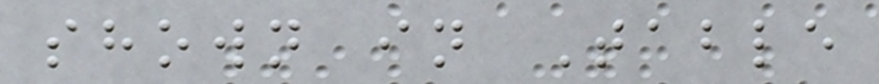shown in Table
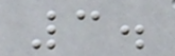3.
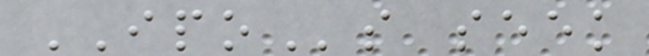IPOs seek
